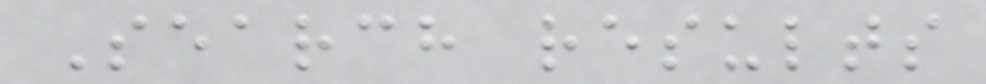Search results
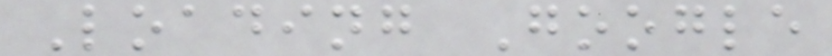Loading Google
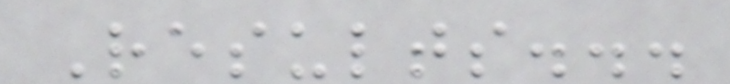Results...
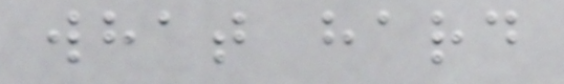what hard
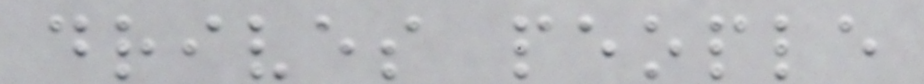drives people
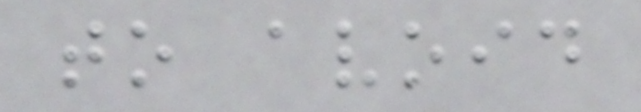to avoid
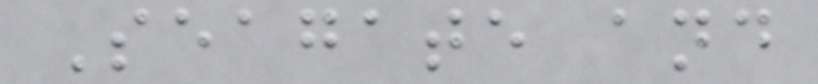Seagate and
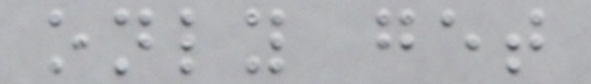only get
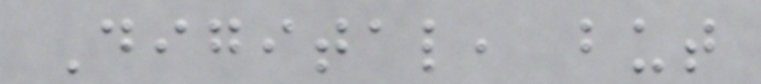Digital, but
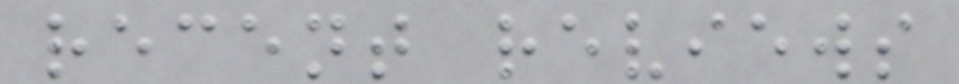recent reviews
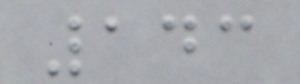143
